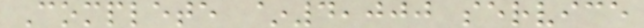Complete ~4,000 service
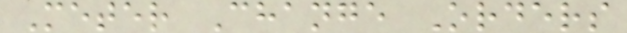Meter Change Orders
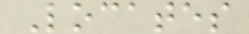Locates
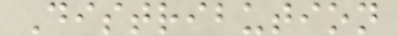Distribution
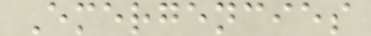Emergencies
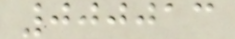000013
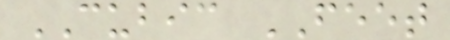CUBIC FEET
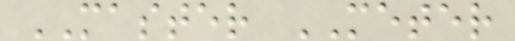MASTER METER
